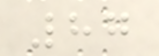87
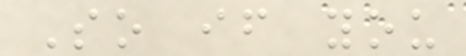So if you
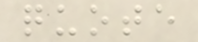quote
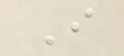I
